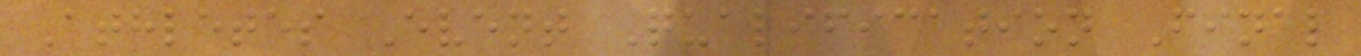Athletes Event Qualification Final
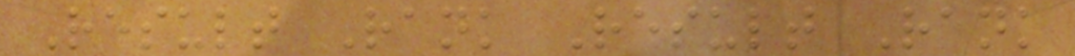Result Rank Result Rank
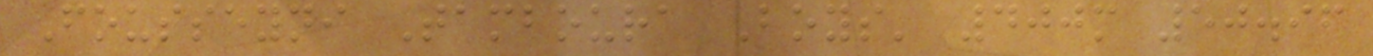Fousseyni Tamboura Boys' 400m 50.96
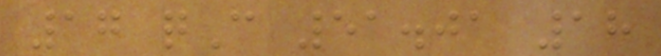17 qC 51.01 18
